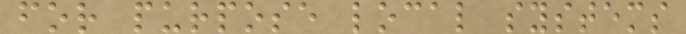for purpose local systems
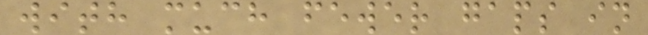with much fewer gaps in
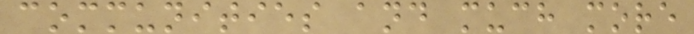communities and much more
